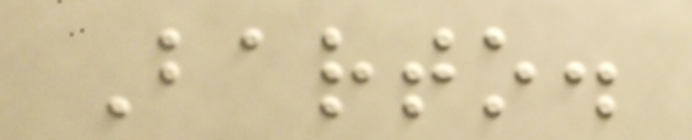Barto.
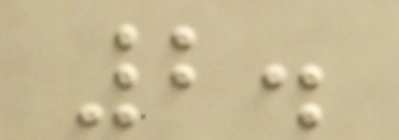2.
